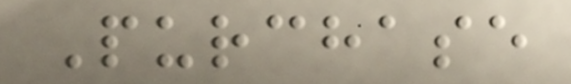Purchase
